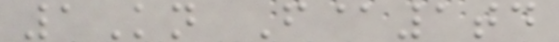1Kn F@1td
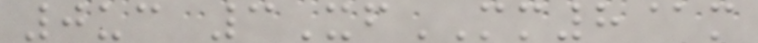0uc 3XfMM8@m
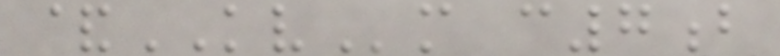&KVm c7b
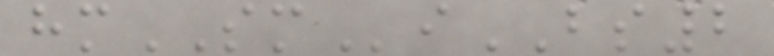hmSMiBS2
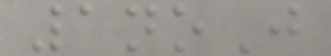1noJ
